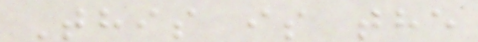This is the
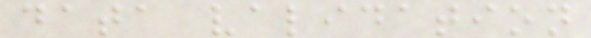data validation
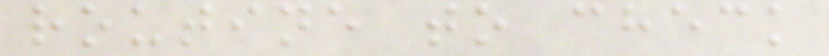routine to check
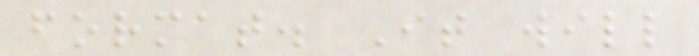format. It will
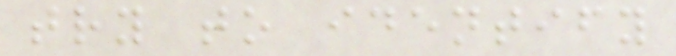try to identify
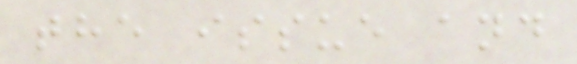the issue and
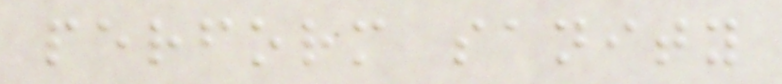perform sanity
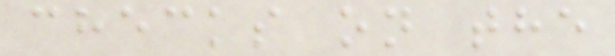checks on the
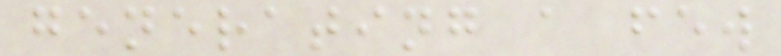generating a few
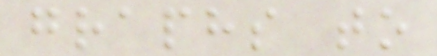graphs to
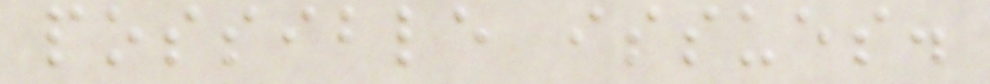possible issues.
